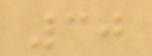30
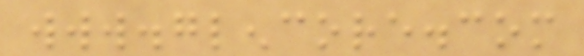www.glencore.com
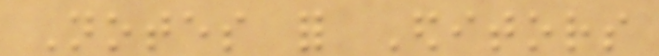Notes for Editors
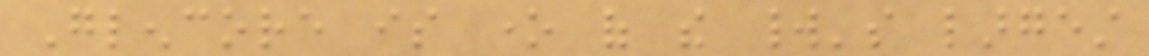Glencore is one of the world's largest
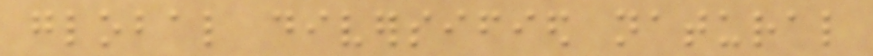global diversified natural
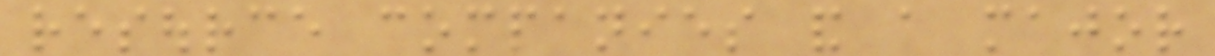resource companies and a major
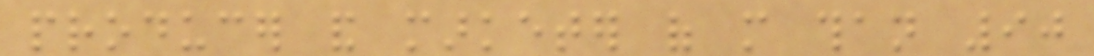producer and marketer of more than 90
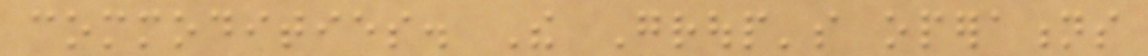commodities. The Group's operations
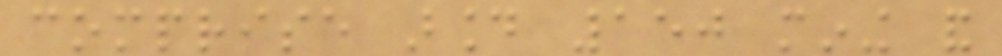comprise around 150 mining and
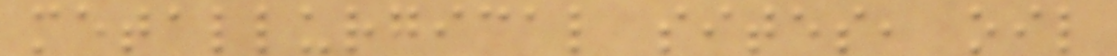metallurgical sites, oil
